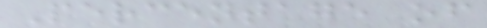Percentage of
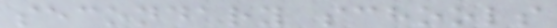secondary schools
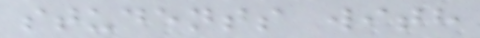students with
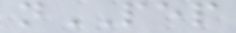nPEP
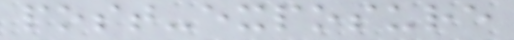post-exposure
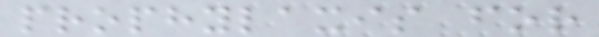prophylaxis for
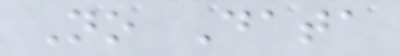No Data
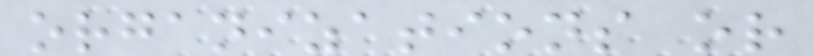organizations or
